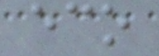eco
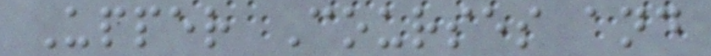Upper Courses and
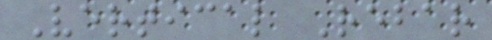Vertical Rebar
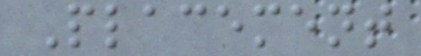Placement
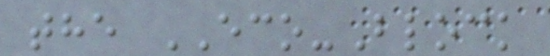the ECO-Block
